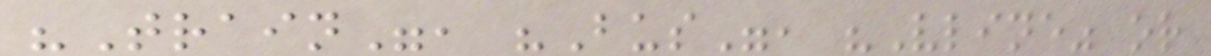"Train", "Bus", "Vline" or
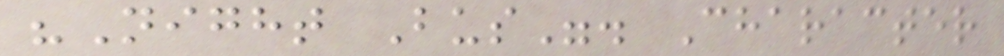"Night Bus". Character
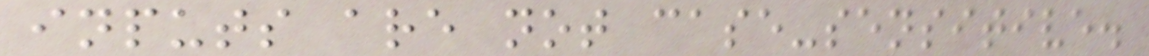inputs are not case-sensitive.
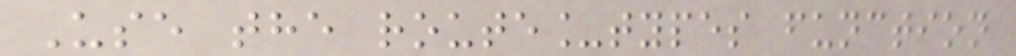Use the route_types function
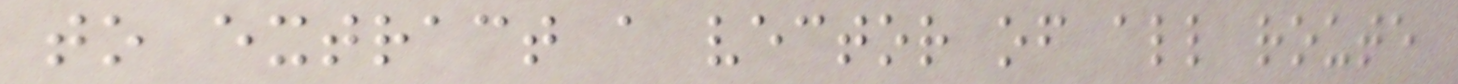to extract a vector of all route
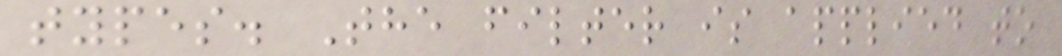types. The filter is applied to
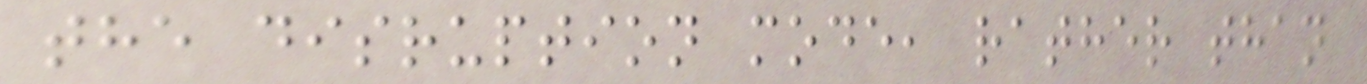the disruption mode, rather than
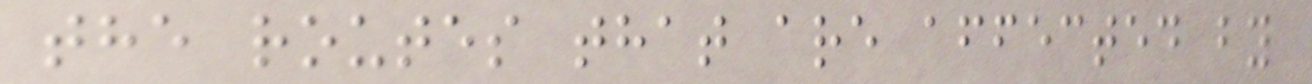the routes that are affected by
